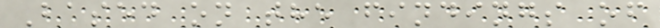Based on the findings of
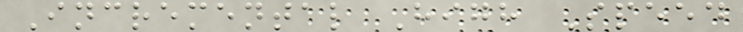Incremental High Speed
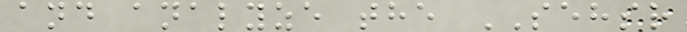and analyze the SEHSR
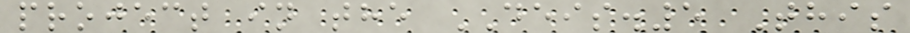project in the DEIS.5 This
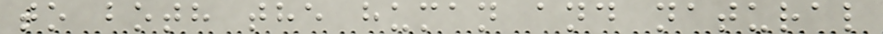to both the human and natural
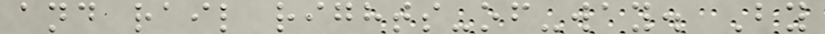and rail rights-of-way. By
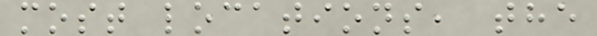most locations, the
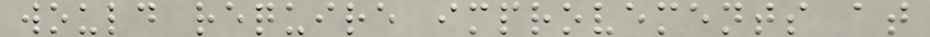would require improvements at
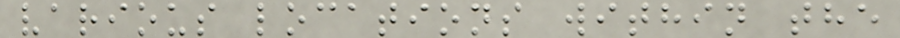various locations within the
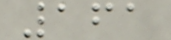161
